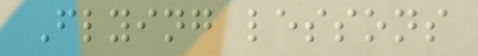Flying lessons
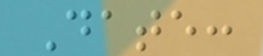Date:
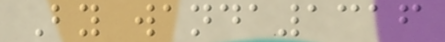By wanda1316
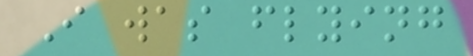I was flying
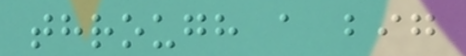through a big
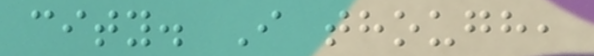city. I though,
